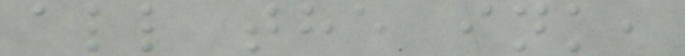all the ink,
